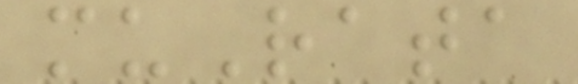muRata
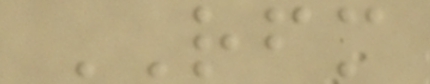RFM
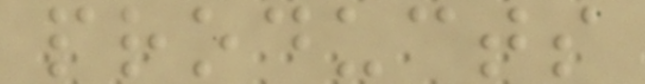products
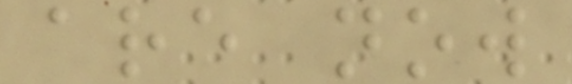are now
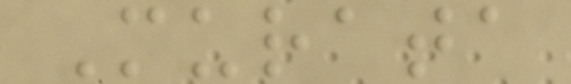Murata
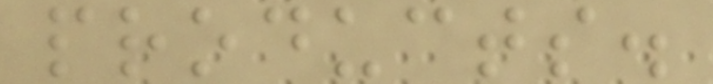products.
